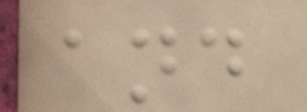and
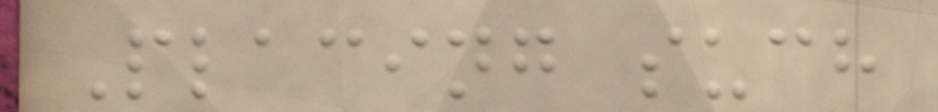Placing such
